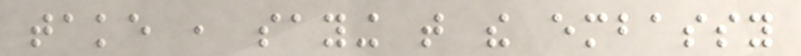take , saying that the embassy
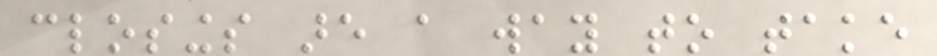closings are a way to take
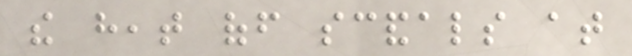the heat off scandals at
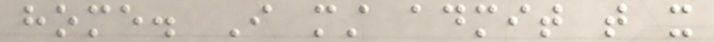home. I must admit that it
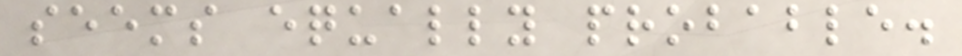seems equally probable.
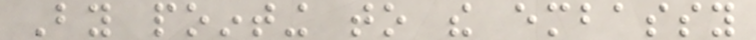By pointing to the embassy
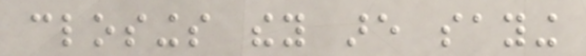closings they are saying
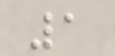1
